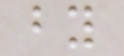by
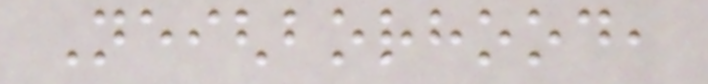Neighborhood,
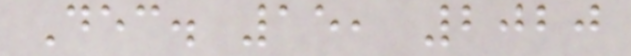Dec. 15, 2020
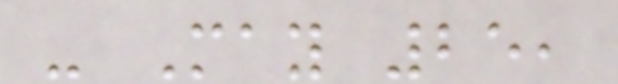- May 25,
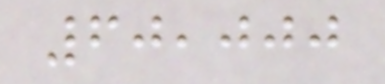60,000
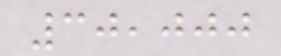30,000
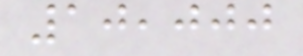10,000
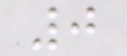0
